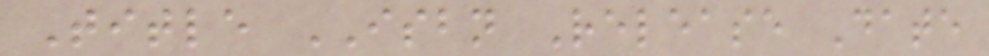Title ISBN Release Date
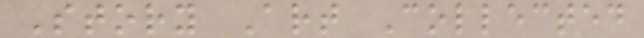Story Art Collected
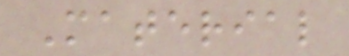Material
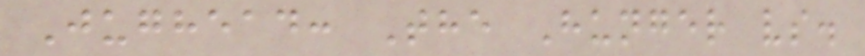Jughead: The Hunger vs.
